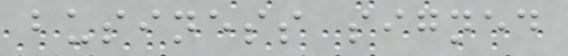business signed
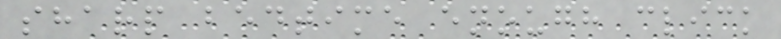sharp bedtime enough click
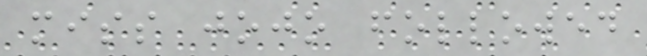miss jojo followed
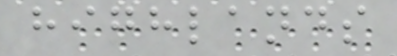highlands
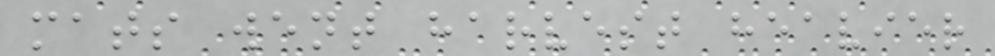mats went harvest heavier
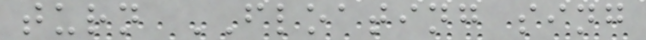turn FLOATING sing
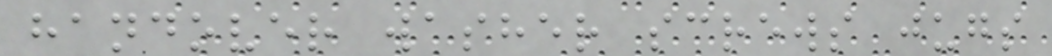handover washer screws jugs
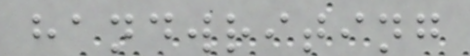handwriting
